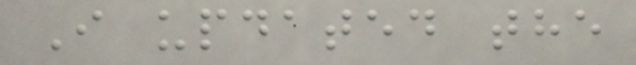I updated the
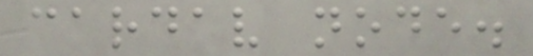cardav node.
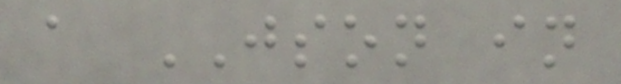a JSON in
